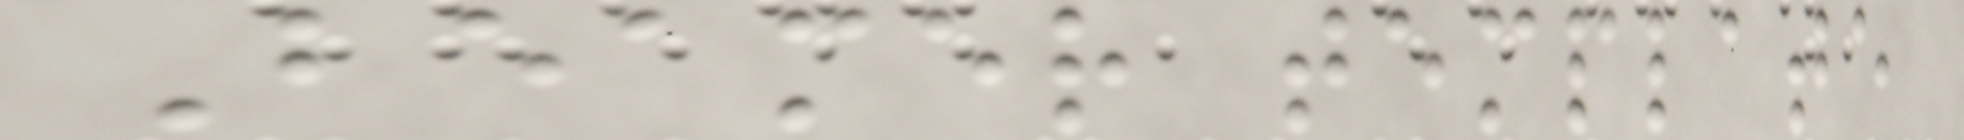Beamer template
